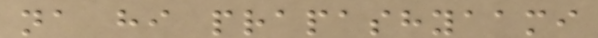na hi prapashyaami
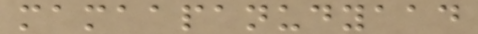mamaapanudyaad
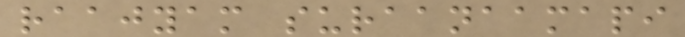raajyam suraanaamapi
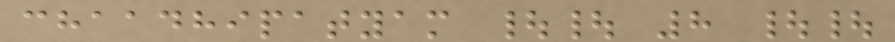chaadhipatyam || 8 ||
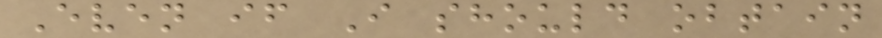Even if I should obtain
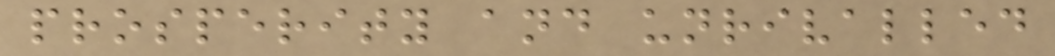prosperity and unrivalled
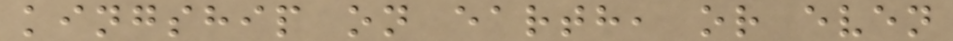kingship on earth, or even
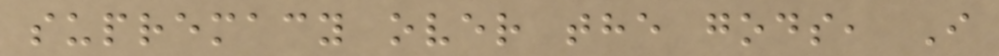supremacy over the gods, I
